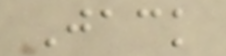Jack
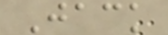Jack
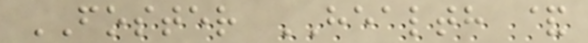FOSTER HEALTH &
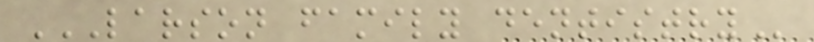LARSON FAMILY DENTISTRY
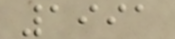1991
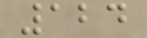124
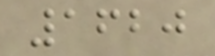1620
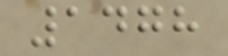1478
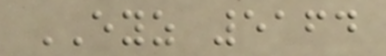EYZ 5164
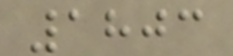1803
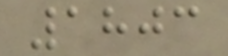1803
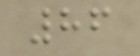86
